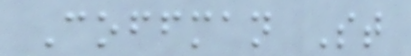Coffman St
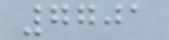7701
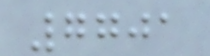7701
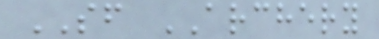SF ARCHERY
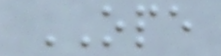OPE
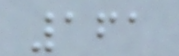161
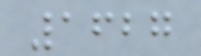1627
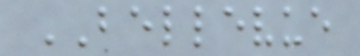BELLEVUE
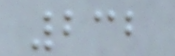232
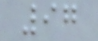97
